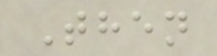Then
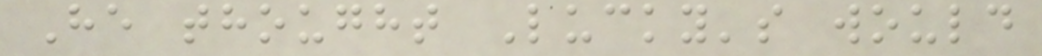He thought Lucky's would
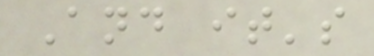And it's
